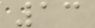13
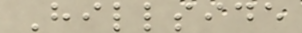Hillside
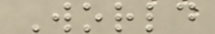World
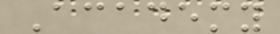Academy
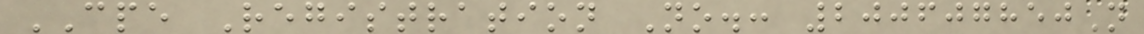CPE Registration No.: 200607850N
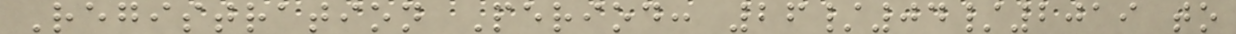Registration Period: 26/04/2019 to
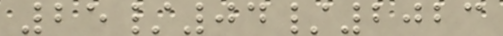25/04/2023
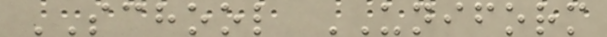SCHOOL UNIFORM
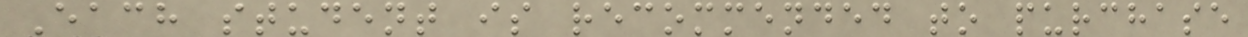Each student is recommended to purchase
